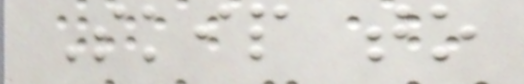Skip to
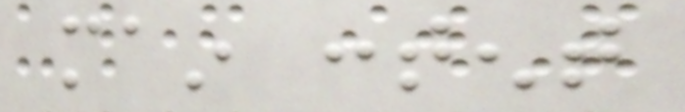main content
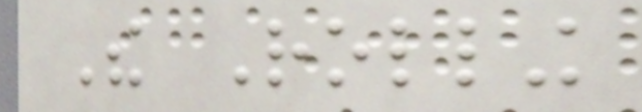The Rolling
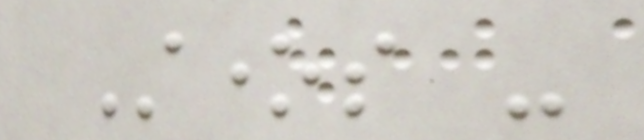Stones -
